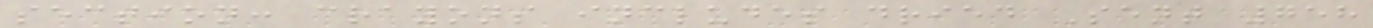section: crayons includes dried Sent 758
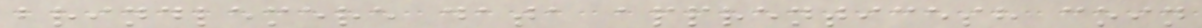brindlemere data apprenticesh coin
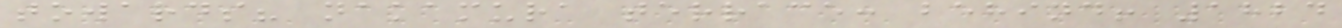towards? nakamura terrace: behind! 1824
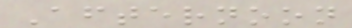Afternoon
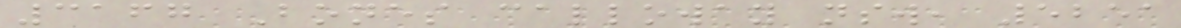3167 Bones calloway nsw, 5251
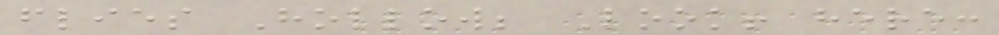flies Hollow; Look! here:
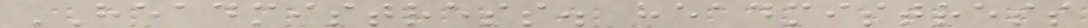HEADMISTRESS. headmistress
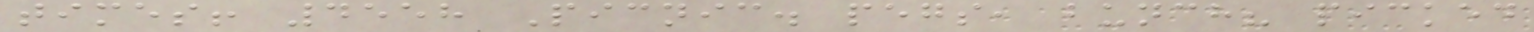times! 4558 Picnic. pegs, bunch? picked
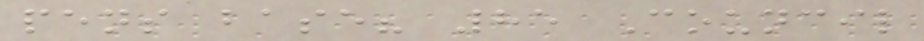pens base? 85 Council
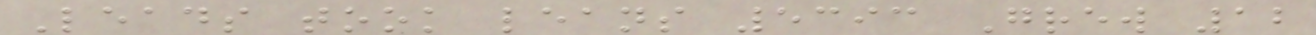Leads took leans 5393 Grew 12
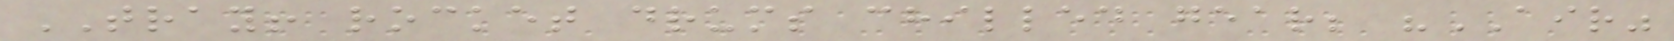TRAY! rocket drums chilled gear; "AIR"
